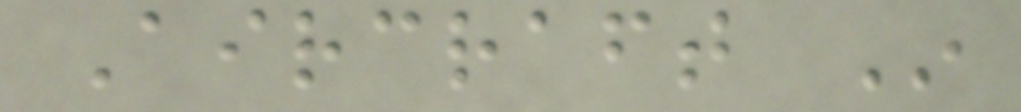Aircraft In
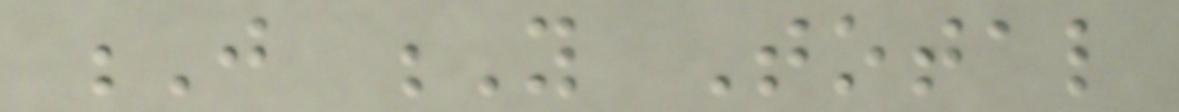J Y Total
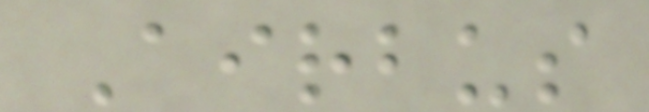Airbus
